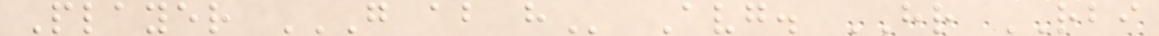Player G AB H Avg. HR RBI
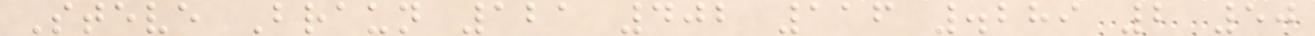Steve Braun 121 402 116 .289 2 50
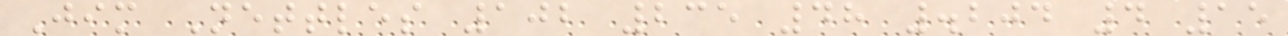Jim Nettles 102 235 48 .204 4 15
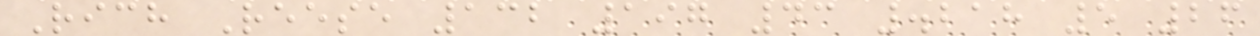Rich Reese 132 197 43 .218 5 26
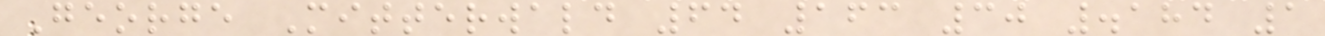George Mitterwald 64 163 30 .184 1
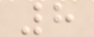8
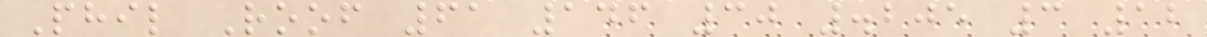Phil Roof 61 146 30 .205 3 12
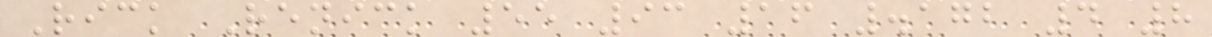Rick Renick 55 93 16 .172 4 8
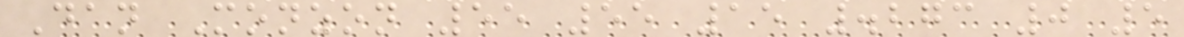Dan Monzon 55 55 15 .273 0 5
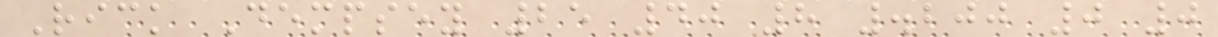Rick Dempsey 25 40 8 .200 0 0
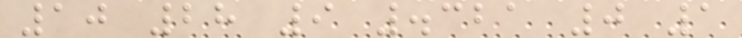10 28 9 .321 0 1
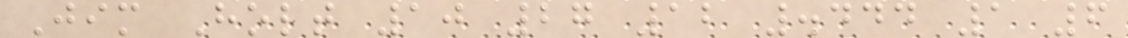Jim Holt 10 27 12 .444 1 6
